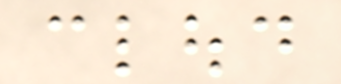cloud
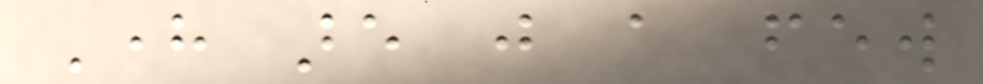Here are just a few
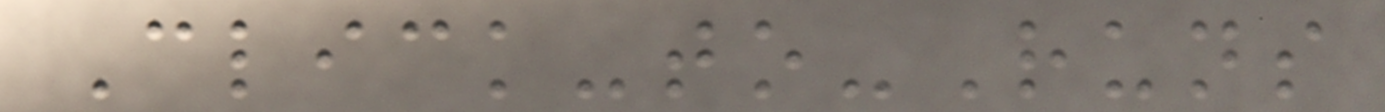Click-to-Runs
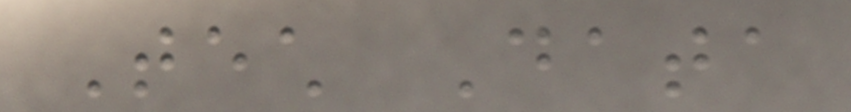Tech Data
